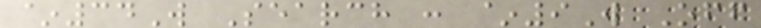~34W Search : ~9W Off
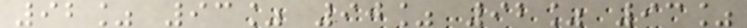92% 93% 90% 92% 93%
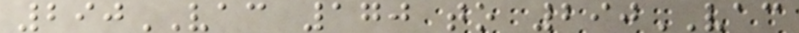290VAC 170 to 290VAC
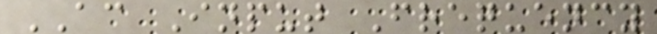AC Input Frequency
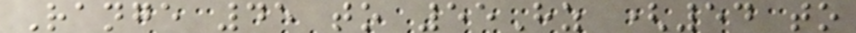Range 45 to 55Hz (54 to
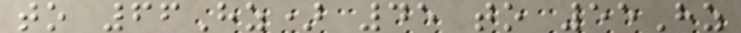to 66Hz) 45 to 55Hz
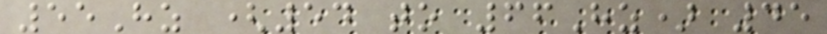55Hz (54 to 66Hz) 45
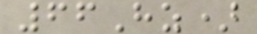66Hz)
